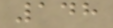148
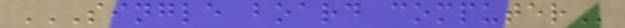SINGLE BOARD COMPUTER
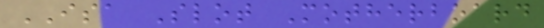ISA Slot Motherboard
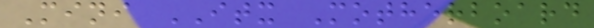Mini ITX Motherboard
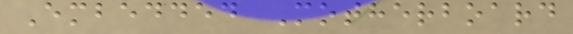Embedded Motherboard
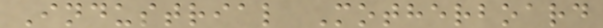Industrial Motherboard
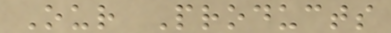Our Products
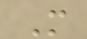M
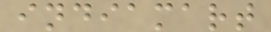indiamart
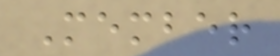Member
